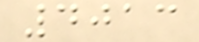4013
